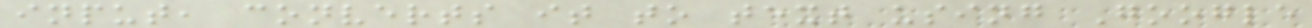input, converts it to text using Google
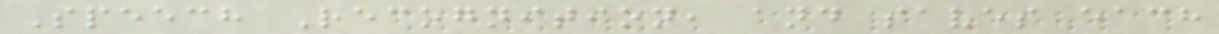Speech Recognition, and saves each
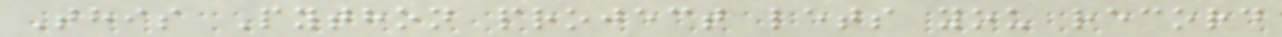This Python project lets you record
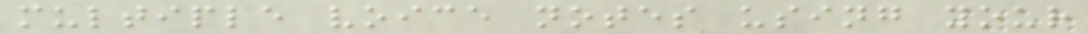multiple voice notes using your
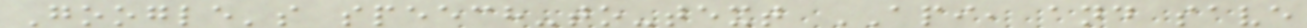Google's speech-to-text API, and save
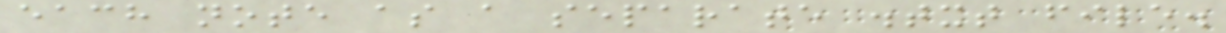each note as a separate .txt file.
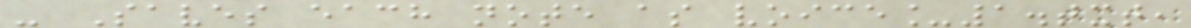- Saves each note as voice_1.txt,
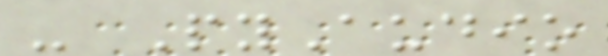- PyAudio
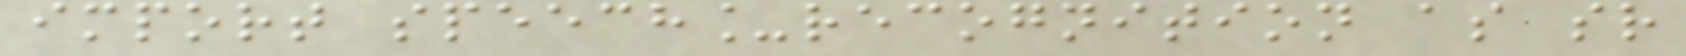import speech_recognition as sr
